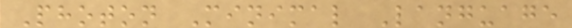Photon Minimal Language
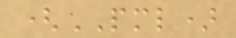(PML)
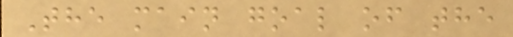The main goal of the
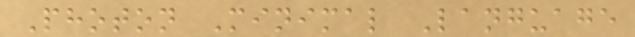Photon Minimal Language
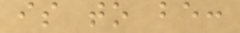is to be:
